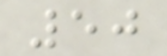50
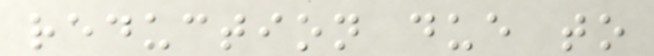reduction due to
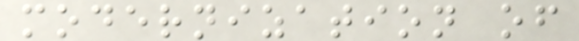modernization of
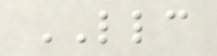LLC
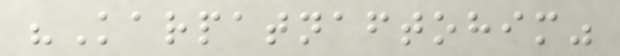"Karpatnaftohim"
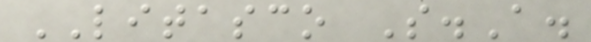LITASCO S.A.
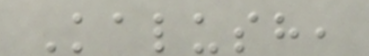Kalush,
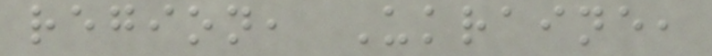region, Ukraine,
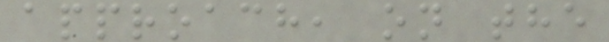approach, on the
